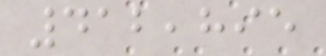412,895
